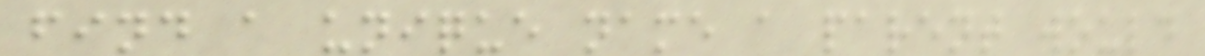find a unique name a parent would
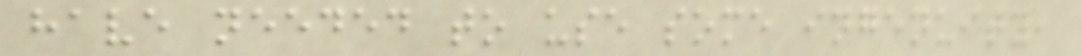have needed to use some ingenuity,
